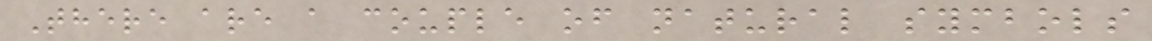There are a couple of natural symbols
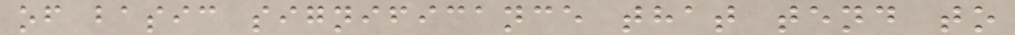of basic significance that tend to
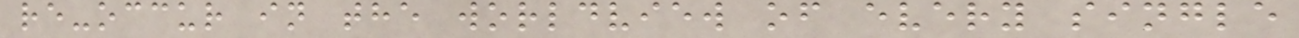re-occur in the worldview of every single
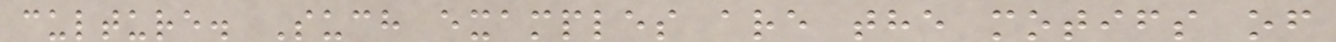culture. Such examples are the motifs of
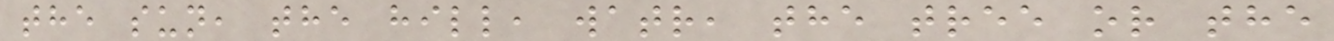the sun, the hill, watr, the tree or the
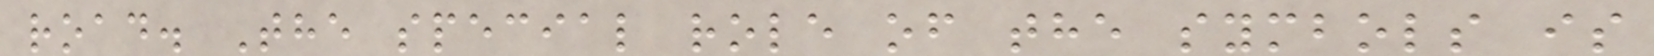road. The special role of the symbols is
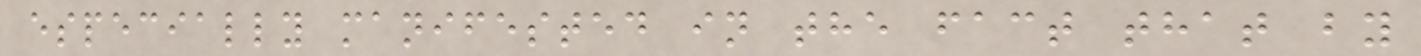especially manifested in the fact that by
